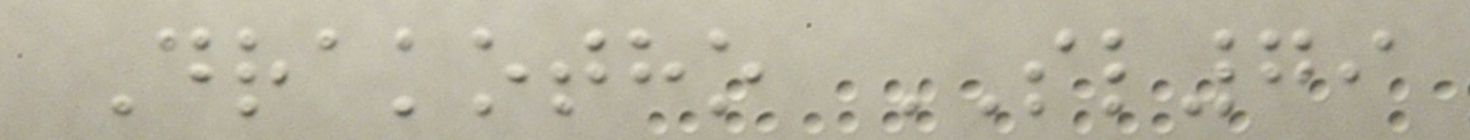Drakotho SL79
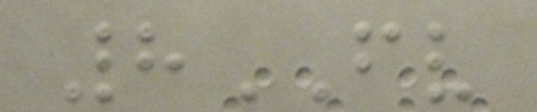8FV
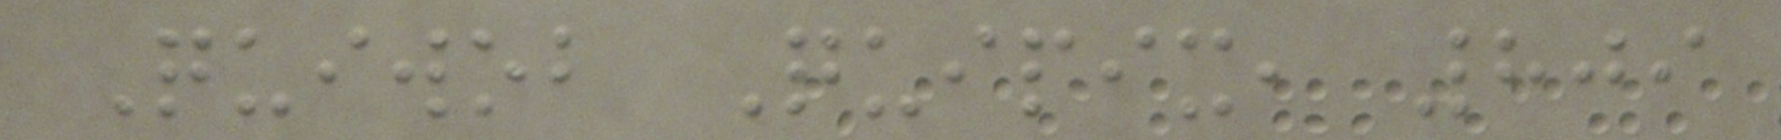Quiwob Quipix, 809
